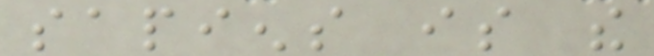sapiens is the
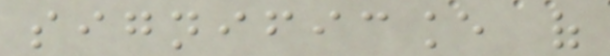significance of
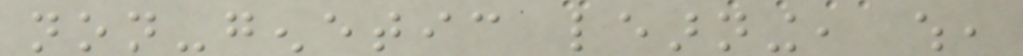non-genetic learning, which,
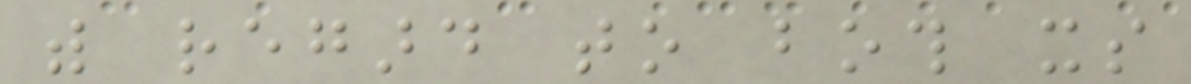with regard to both its
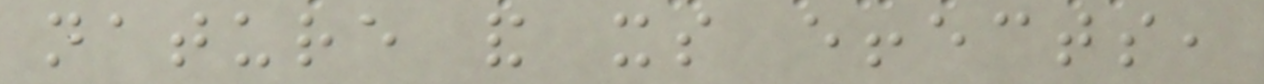nature and its effects,
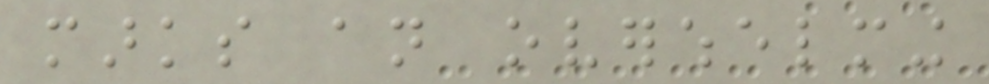marks an overwhelming
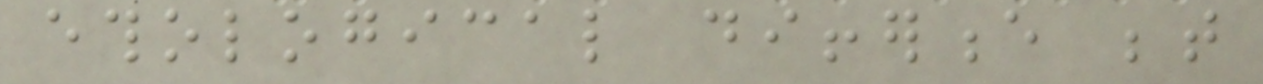ethological difference between
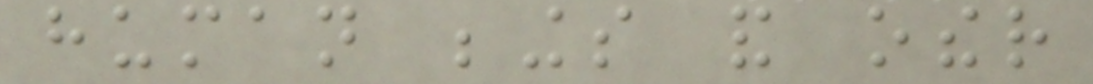human beings and other
